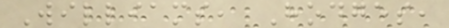Williams, Hodges,
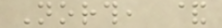North, &
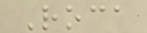Roca
